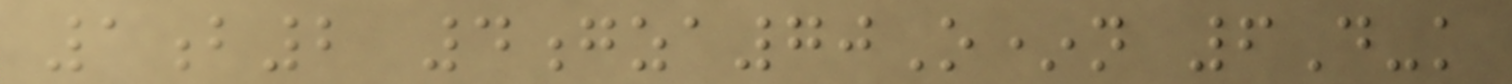1b2 4gza70O*n 6D-k
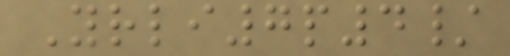Yrli7p4/
